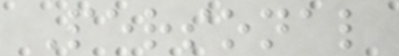Personal
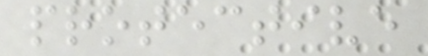protective
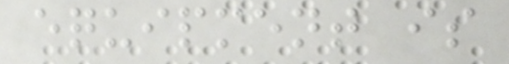equipment is
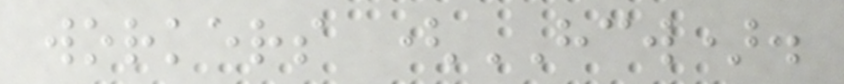workers (HCW).
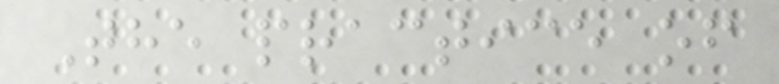The practice of
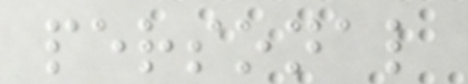personal
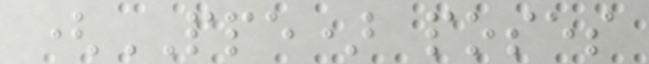(PPE) poses
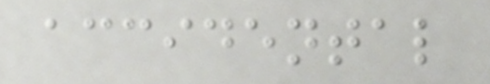accidental
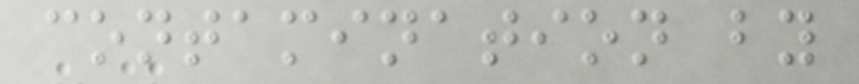contamination by
